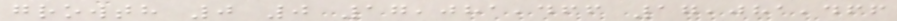growth 0 0 17,081,466 17,081,466
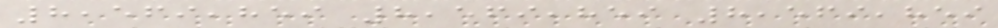8,569,859 8,569,859 8,569,859
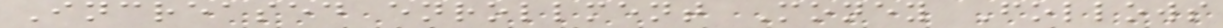Increased enrollment Money Follows
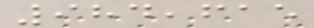984,615
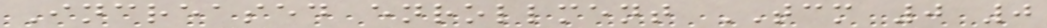Increased enrollment TCM 0 0
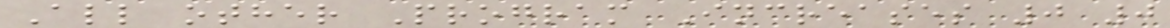All other Program Increases 0 0
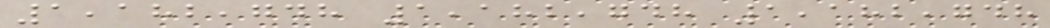1,182,748 1,182,748 1,182,748
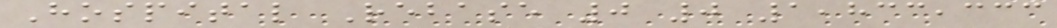Hospital Rebase 0 0 1,833,333
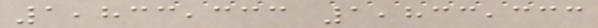1,833,333 1,833,333
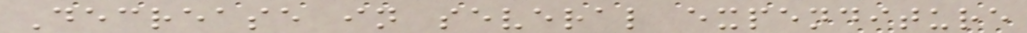Decrease in several expenditure
